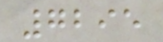7295
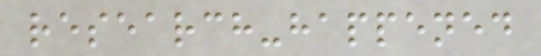research-happened
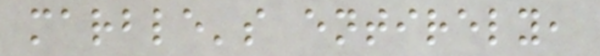marble's entirely,
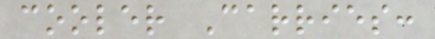cooler Carries:
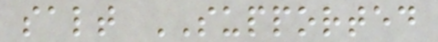salt SUPPORTED
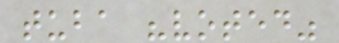tuba "voted"
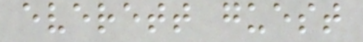everett guest
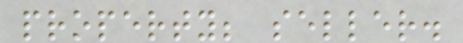property; seller.
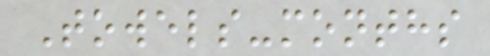Towels-months
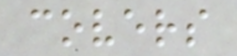covers
